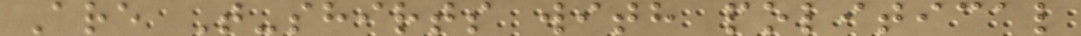Are T-shirts with political
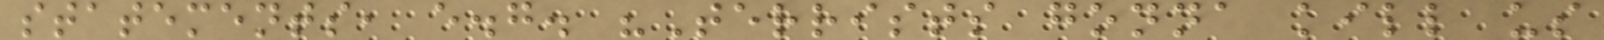statements, e.g. "Terrists gonna kill us
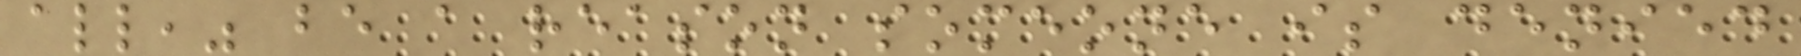all," be a reason someone is denied
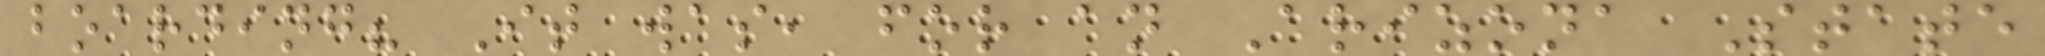boarding? It was, for an Arizona State
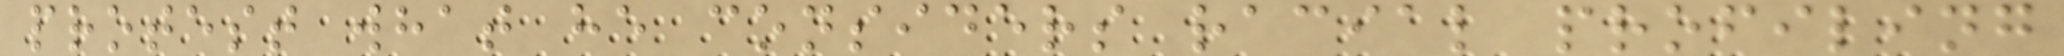protest what he considers racial profiling
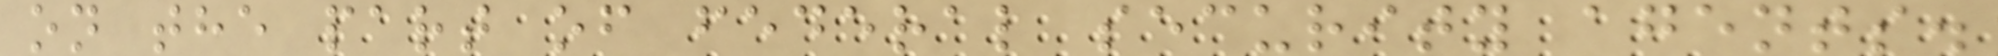on the part of federal security agents.
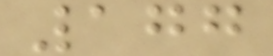177
